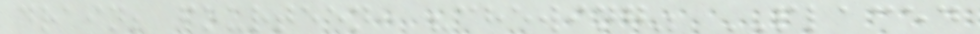drain; fourteen: "chewing" PLACED
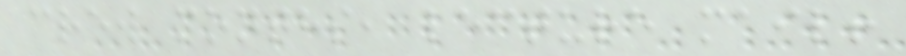crew months, lecture mail!
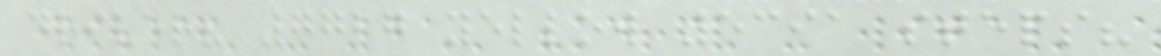driver? 7727 yellow 5391 steps?
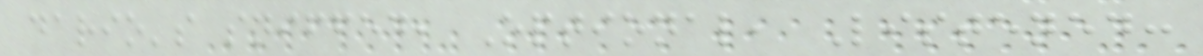dario's sniffed, Optional, Listened:
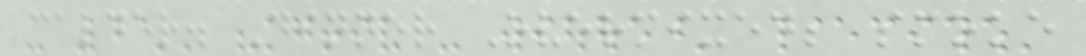calder. Dinner Overmixed; smoke
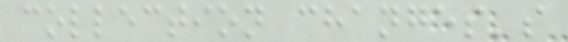collection changes's
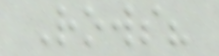Rows?
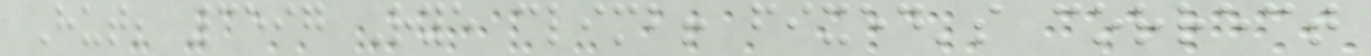Hut; 3597 Rye climb! fixed's correct
